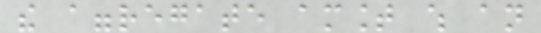the aggregate amount which an
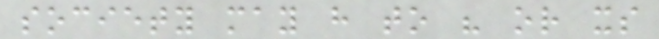society may have to his or its
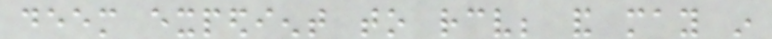deem expedient to receive; and may in
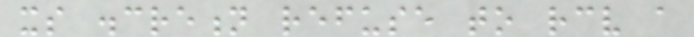its discretion refuse to receive a
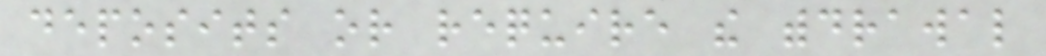deposits or require the withdrawal
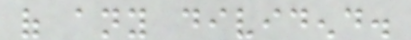of any dividend.
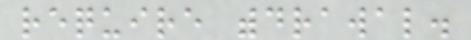require withdrawal.
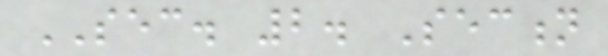SEC. 2. Section
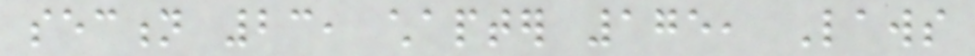section 23, chapter 175, Laws
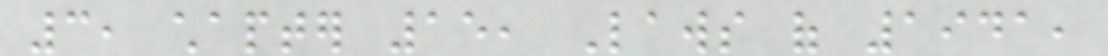3, chapter 15, Laws of 1941,
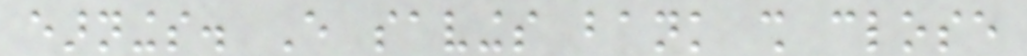earnings. Every savings bank shall close
